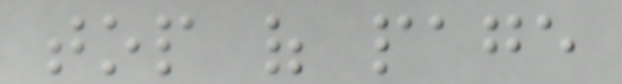top of page
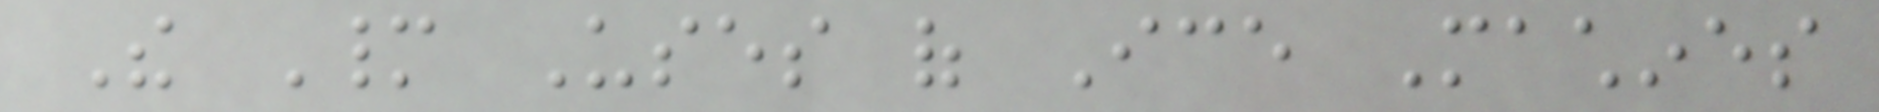The Many Uses of Ice Machines
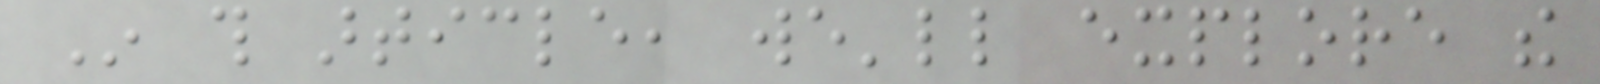In this article, we'll explore the
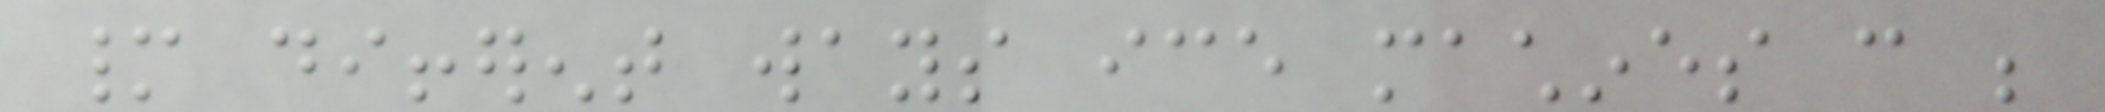many different ways ice machines can be
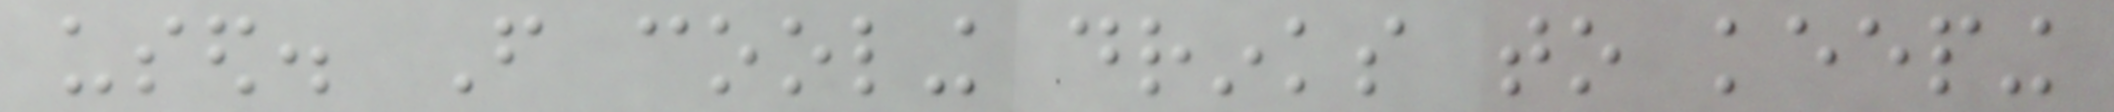used. From cooling drinks to keeping
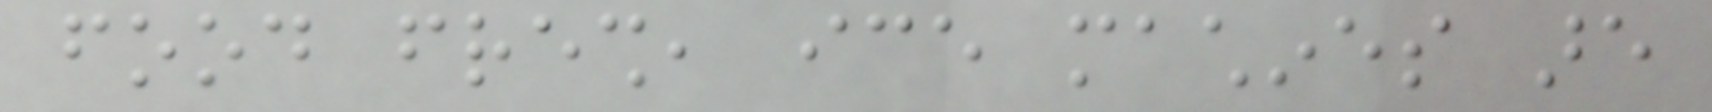food fresh, ice machines are
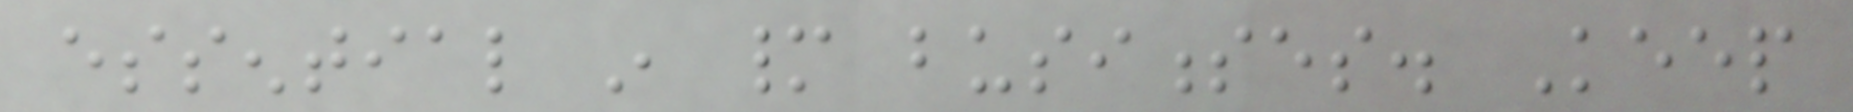essential in many businesses. Keep
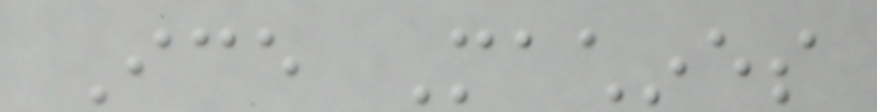Ice Machines
